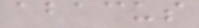abacus
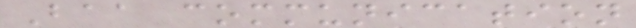Baa communication
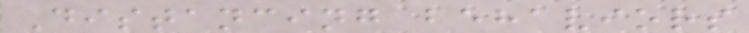Distancing behaviors
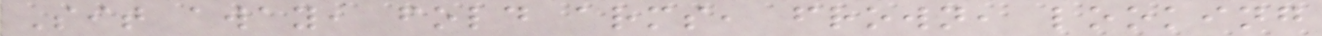Sit away, fold arms, frown, looking
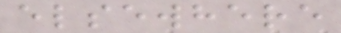elsewhere
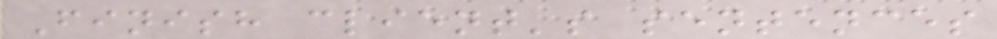Finish client's sentences
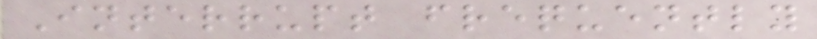Interrupt frequently
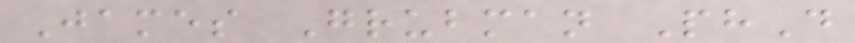James Grubman PhD
